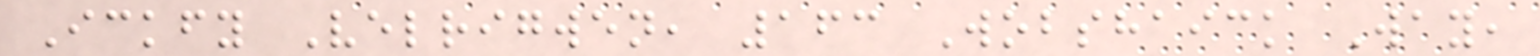Ickfy Velrigwen, 163 Wobshaick Way,
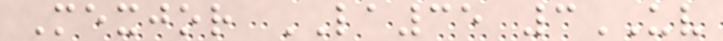Mexjor LA35 3UV
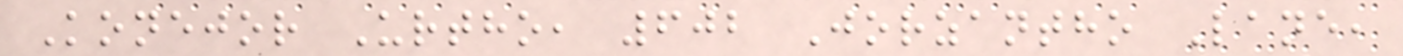Konejor Urtho, 602 Jorzantho Lane,
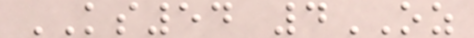KS54 4OZ
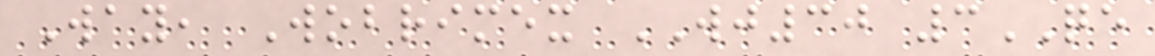Way, Wobrimex WJ30 3QE
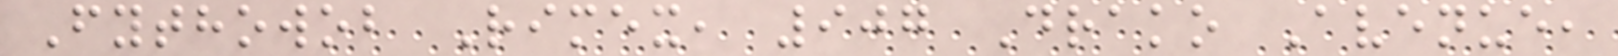Fythowob Rimex, 907 Drako Avenue,
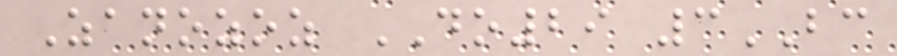Zanozoz DO29 3BC
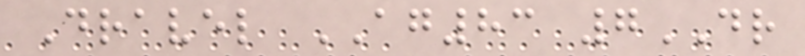Dravel AG83 7DR
